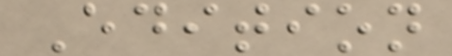Edition
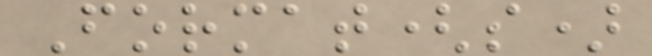Format(s)
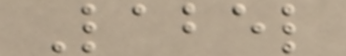Label
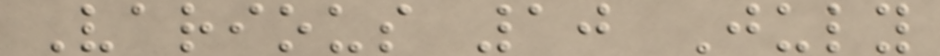Various 10 July
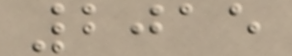2015
